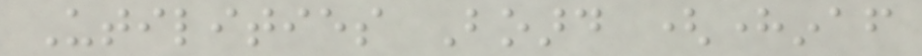Utilities Board (hereinafter
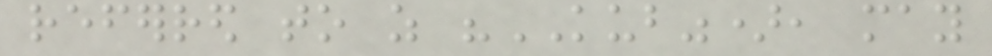referred to as "KUB"), may
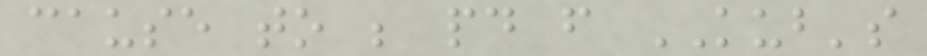cause to be paid from KUB's
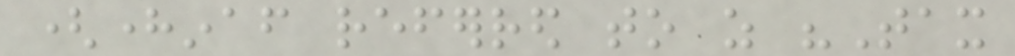(hereinafter referred to as "Tax
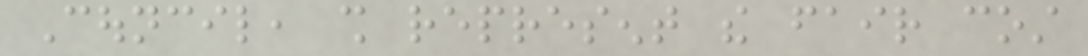Council, shall represent the fair cost
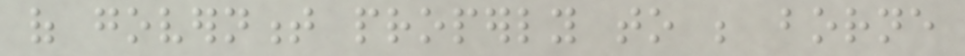of government properly to be borne
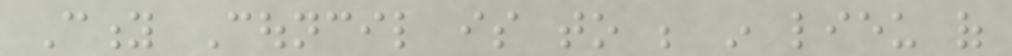City Council is to be in lieu of
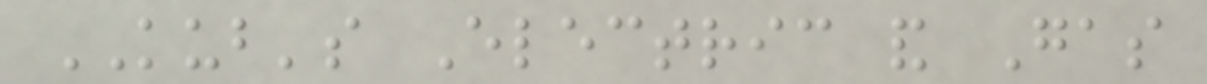KUB's Electric and Gas
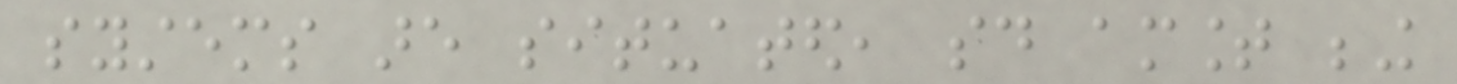systems are situated, said amount being
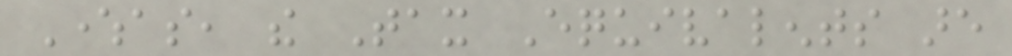Whereas, the Tax Equivalents are
